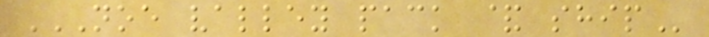NOE VALLEY PACK & SHIP
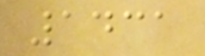1431
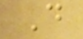D
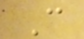C
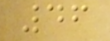46
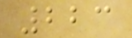223
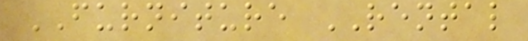FURNITURE RENTAL
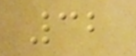32
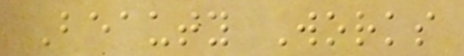Beauty Works
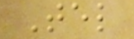Tel
